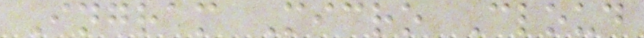Ingram Micro Cloud
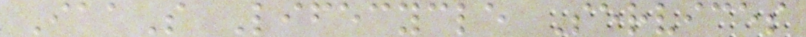IaaS Lifecycle Services
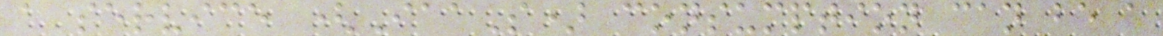a service (IaaS) consumption can be a
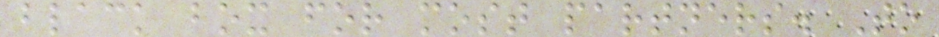black box for most partners. To
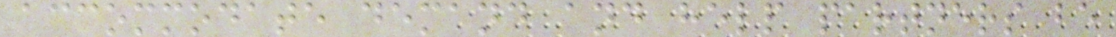accommodate demand and help partners be
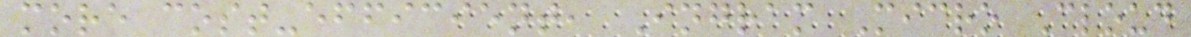more cost-efficient, Ingram Micro Cloud
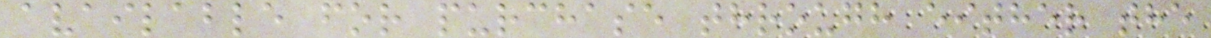available for purchase through either the
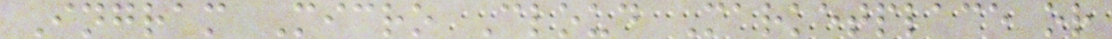Ingram Micro Cloud Marketplace or
